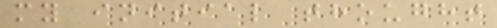my initial thought
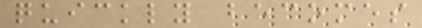quickly becomes
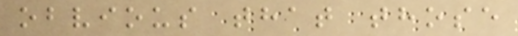obvious that those
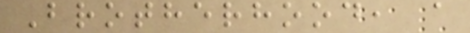Brotherhood, a
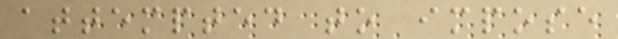attempted to impose
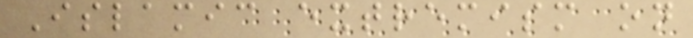Islamic extremism on
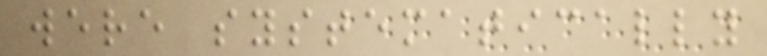were systematically
